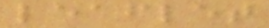leaflet
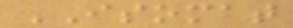ISOMAT
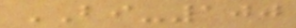BI-100
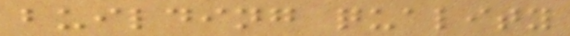building quality
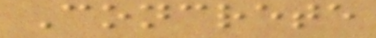Concrete
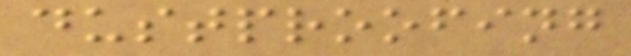dustproofing
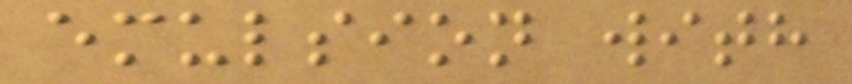emulsion with
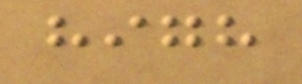high
